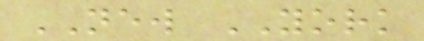NEW YORK
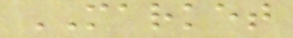MARKET
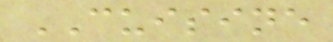CUISINE
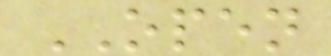OPEN
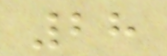28
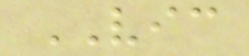VIC
